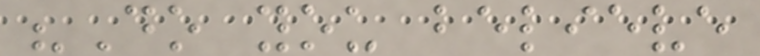"Do you believe
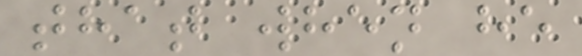that when he
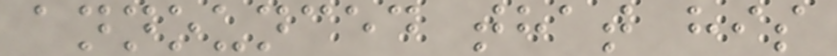announced that his
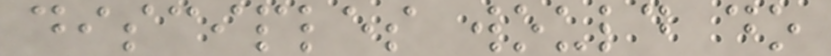disciples would do
